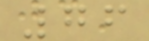76
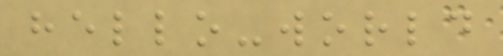hello-world
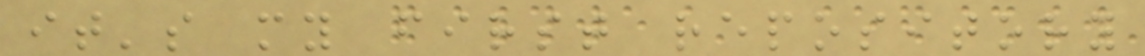it's my first repository
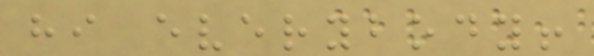hi everybody!
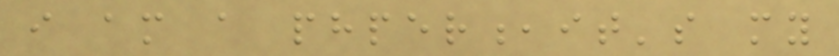i am a phper,it's my
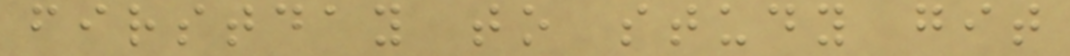firstday to study git
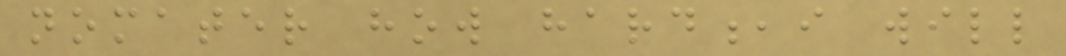nomater how hard,i will
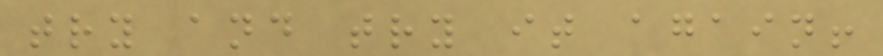try and try it again!
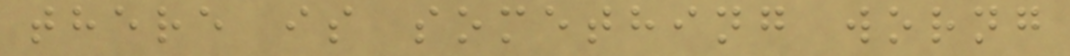there is something worng
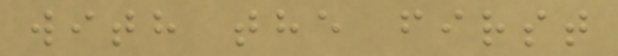with the first
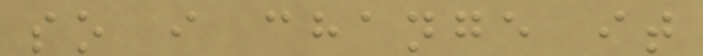so i change it
